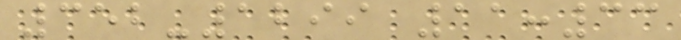352-1299 11:33
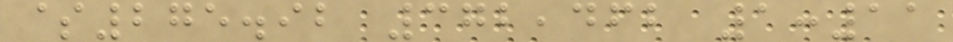$275.92 372,462 1:11
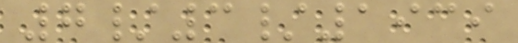7/3/1939
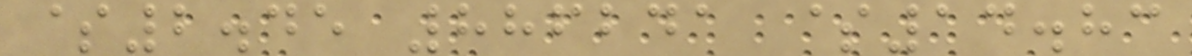$2.45 886241 $14.83
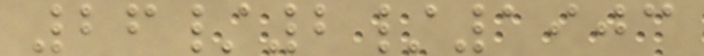26/2/1903
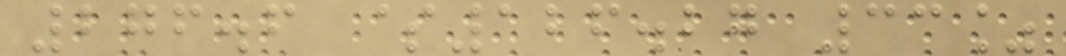276.6 $126.27 33%
